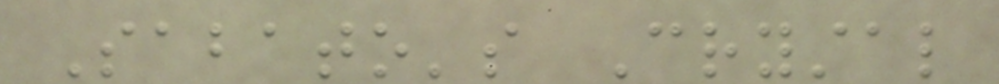Sabato's Crystal
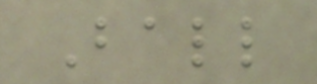Ball
